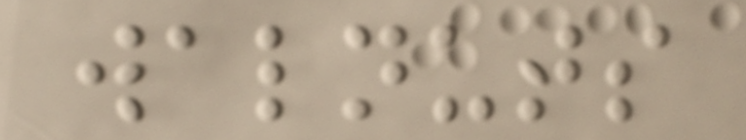walnuts
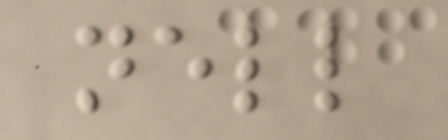nell
